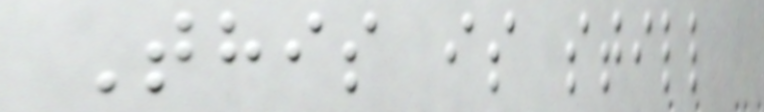This is still
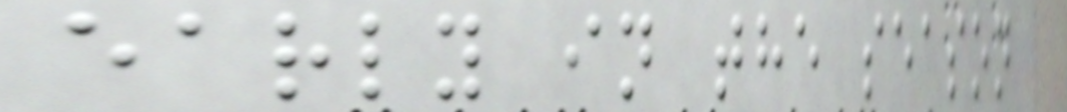early in the season
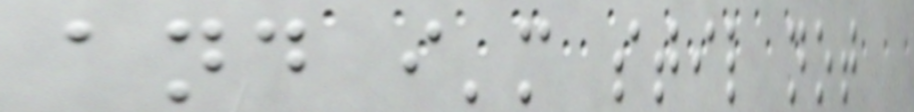and i'm stil not
